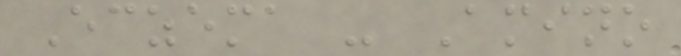Eczema - Amino
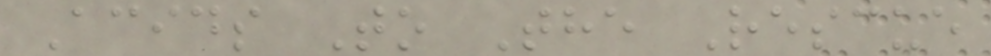Acids To The Rescue
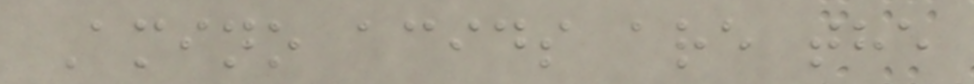Amino acids are the
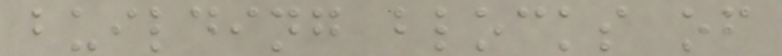building blocks of
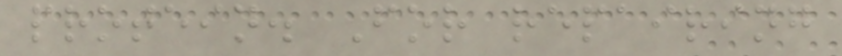protein. For repairing
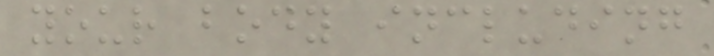your body including
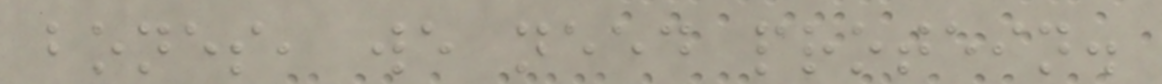bones, we need protein.
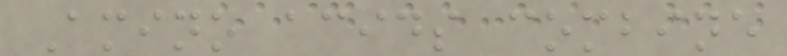Amino acids combine
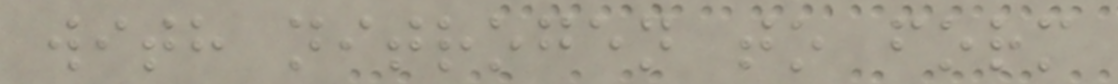with nitrogen to form
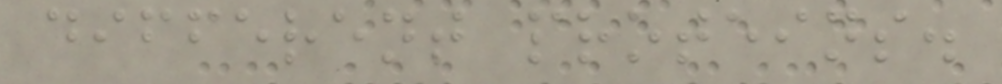different proteins.
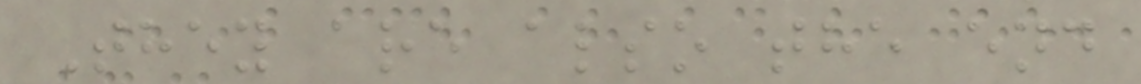They are also the end
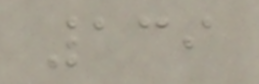139
